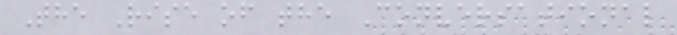The Rise of the Conversational
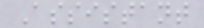Assistant
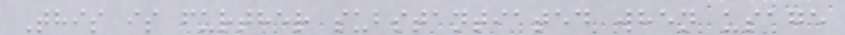This is further substantiated when usage
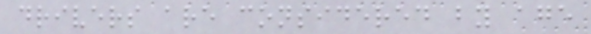drivers are considered by age
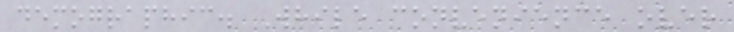demographic. While convenience over
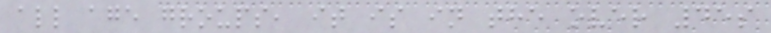all age groups, it is in the over 45s
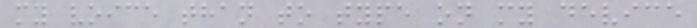my voice than to type on my device
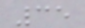35
